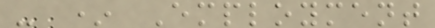- * Employment
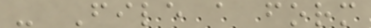- File a form
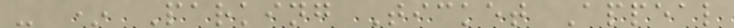- * Parking Ticket Appeal
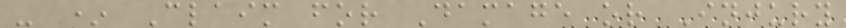- * Claim for Damage or Injury
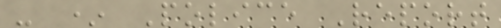- * Police Report
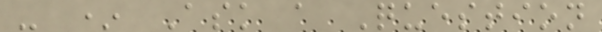- * Ask a Question
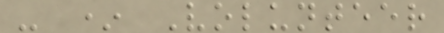- * Volunteer
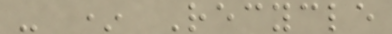- * Recycle
